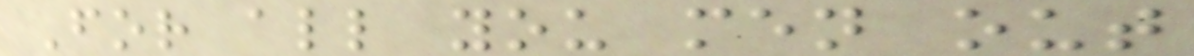For all you men out
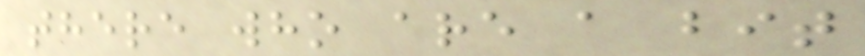there who are a bit
